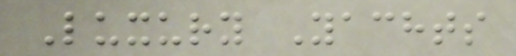Luxury Yachts
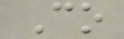Co
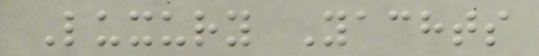Luxury Yachts
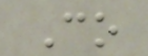Co
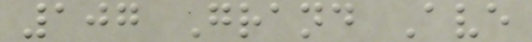107 Grand Ave
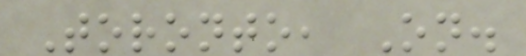Toronto, On.
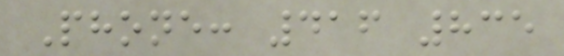Phone: 416 835
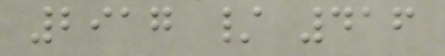2917 / 416
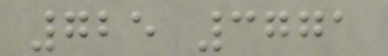725 3771
